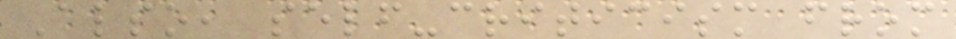Also, self-criticism from
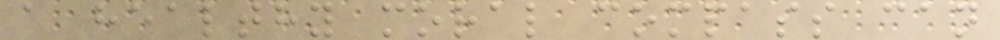a healthy moral compass can
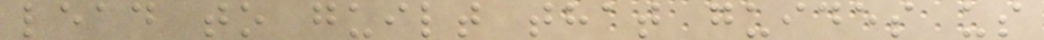lead to guilt that guides us
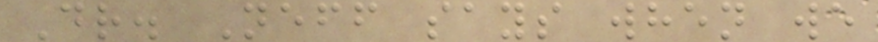Dr. Neff says when we
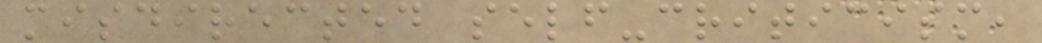misdirected self-criticism,
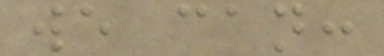we can:
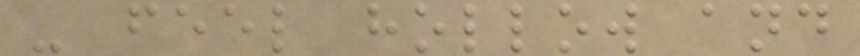- feel hollow and
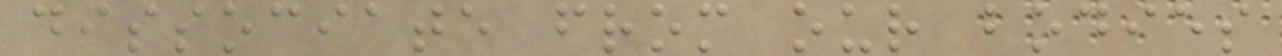dissociate from our bodies
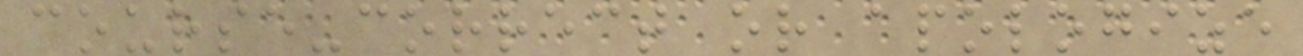course-correct or apologize
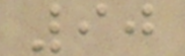90
